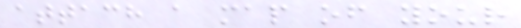attach a map of your
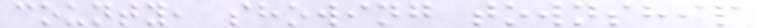county, showing township
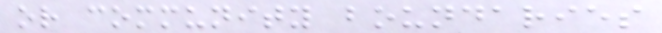or community boundaries
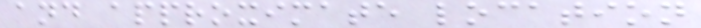and approximate location
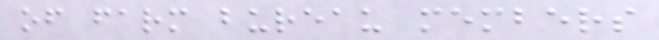of farm bureau members
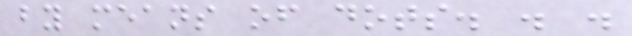by means of dots. . .
